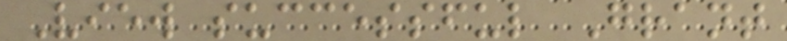View successful Grant
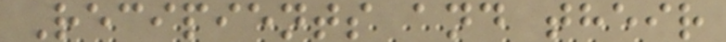Recipients and their
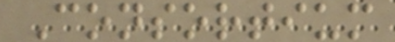Consortium
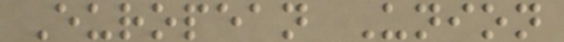European Union
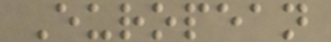European
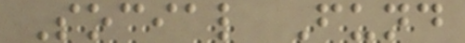Social Fund
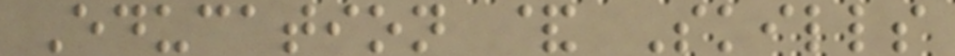Education & Skills
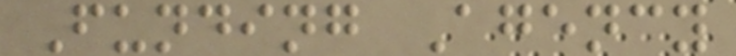Funding Agency
